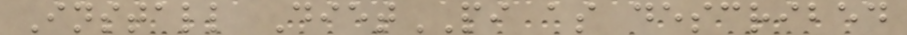Install DietPI as described
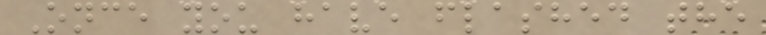Once you have flashed the
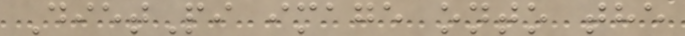DietPi image onto the
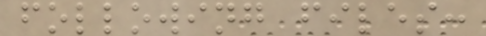following files:
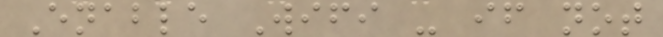Enable Wifi - if not
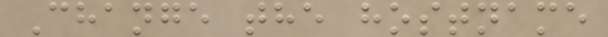Change the hostname
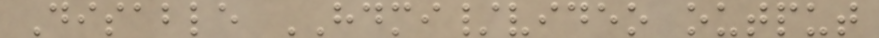Disable HDMI/video output
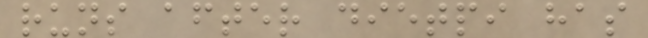runs after dietpi has
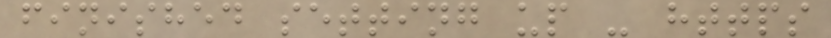finished setting up - https
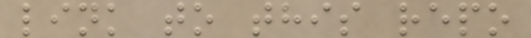link to this repo
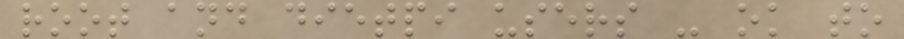root and dietpi users - ok to
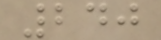240
